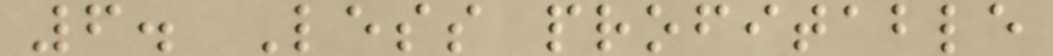6. Less profitable
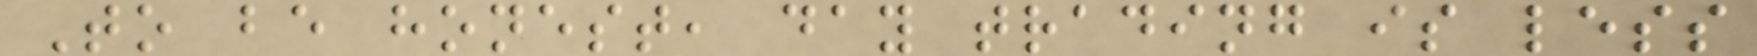To be honest, day trading is less
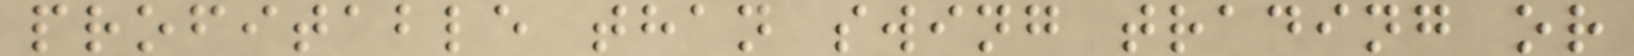profitable than swing trading or
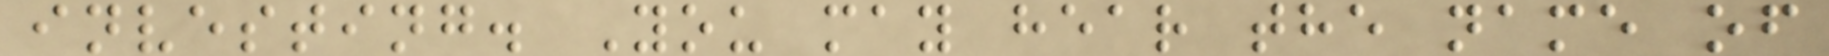investing. You may hear the name of
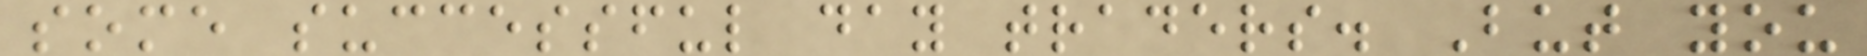some successful day traders. But you
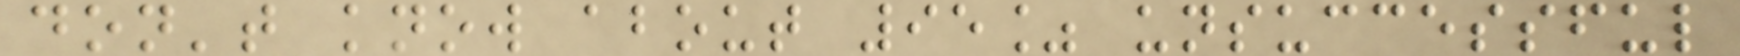don't know about 95% unsuccessful
